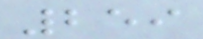259
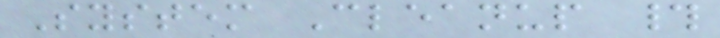System Cleanup #
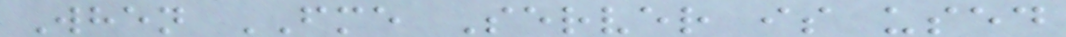When FME Server is used
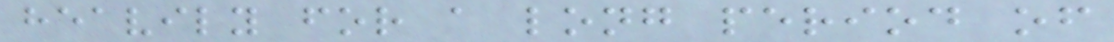heavily for a long period of
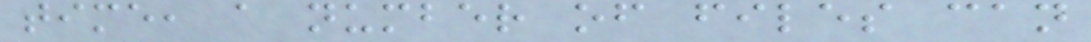time, a number of files can
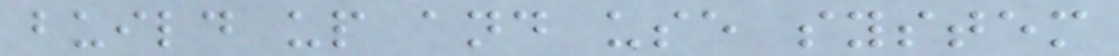build up and use system
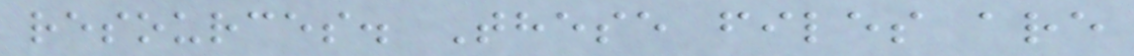resources. These files are
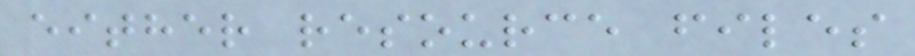either resource files
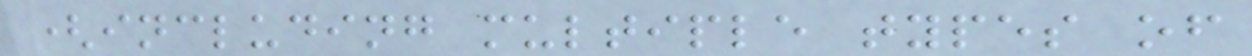(including multiple types of
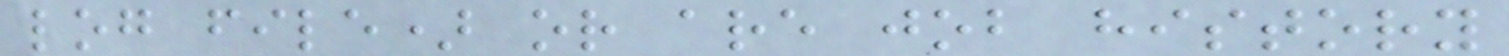log file) or are job history
